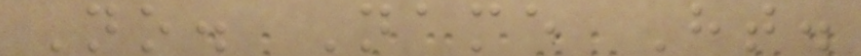No. Name Ht.
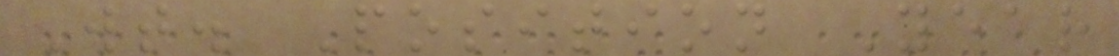Wt. Position Year
